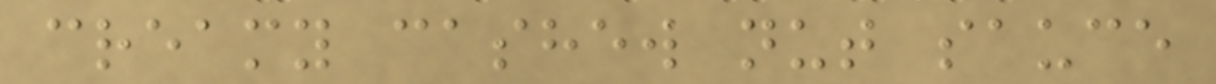creamy cashew nut sauce
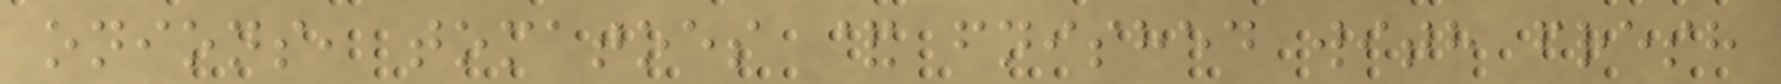onions, tomatoes & fnished with fresh
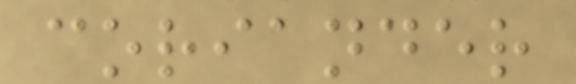coriander
